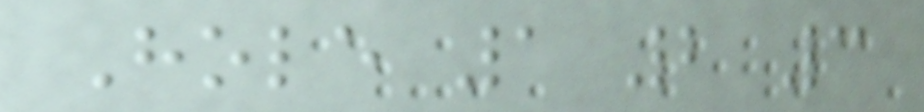Hole 1 2 3
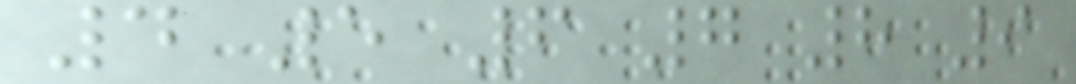4 5 6 7 8 9
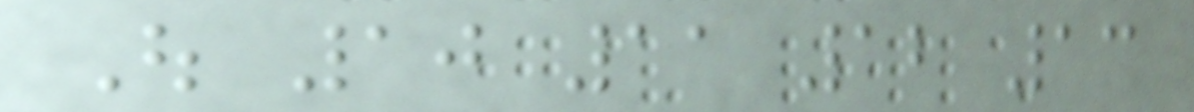Out 10 11 12 13
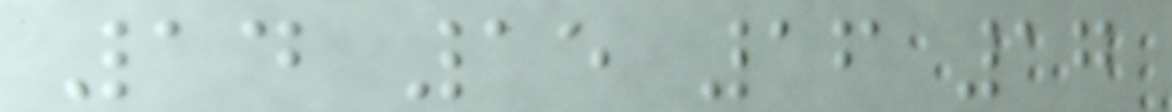14 15 16 17
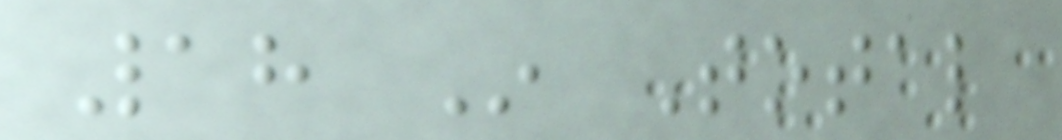18 In Total
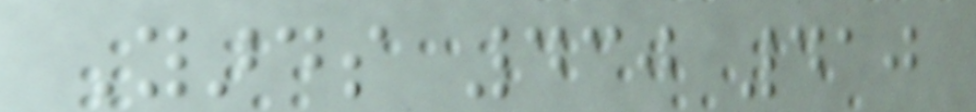Yards 430 410
